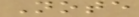Note
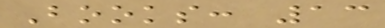Books: 13
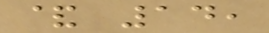& 14,
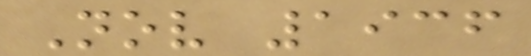Nov 1936
